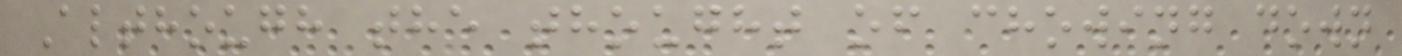Although the thought of chowing down
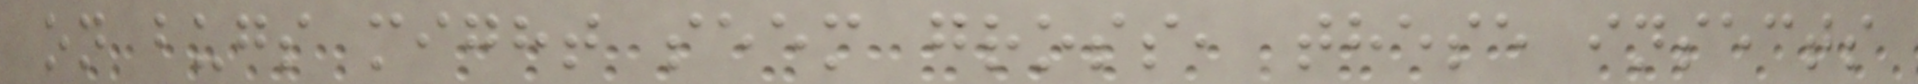on bugs might seem gross, these insects
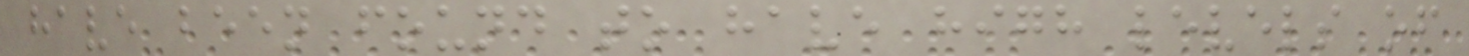have been found to have high levels of
